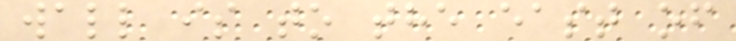wall is to the east of
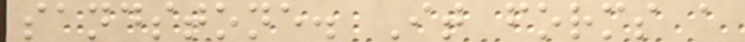sandstone. It forms a
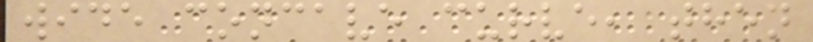wide concave curve, then
